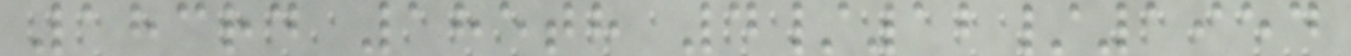183rd 185th 4/12/1954
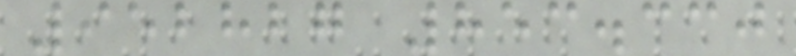952827 853.330
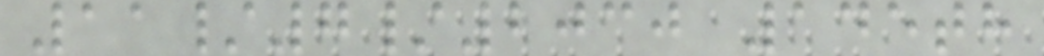11/7/2030 145th
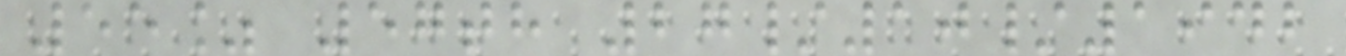55% 57th 27/10/1942
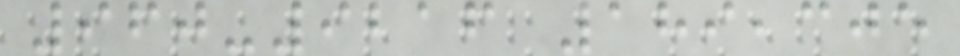960-9216 189,305
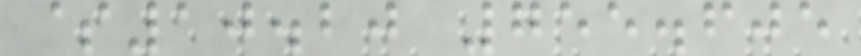$10.20 755.605
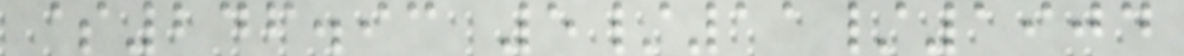$246.93 5/11/1904
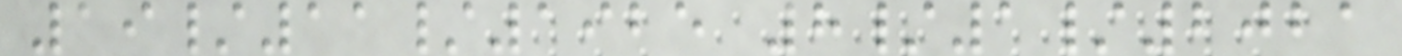19/11/1925 8/1/2021
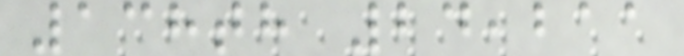138th 24,211
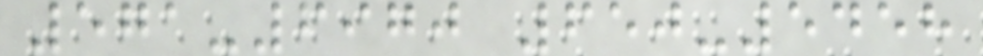571-6970 650-5458
